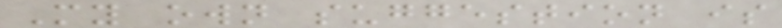My own suggestion is
